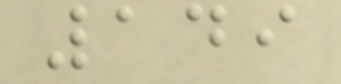149
